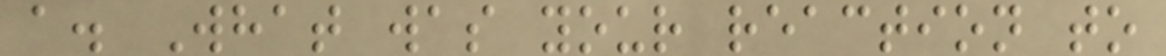a. What was your reaction to
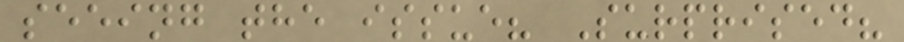seeing the issue? Surprised?
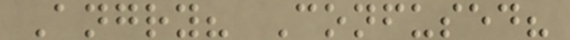Angry? Confused?
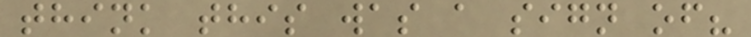think this was a sign of?
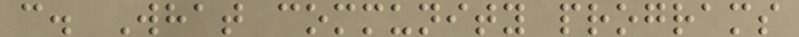c. What community programs
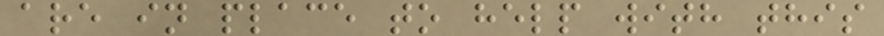are in place to help with this
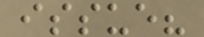issue?
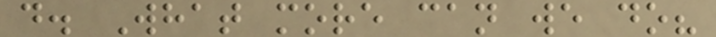d. What more can we do?
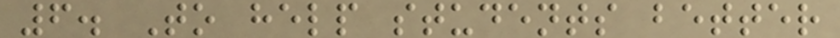6. To help students better
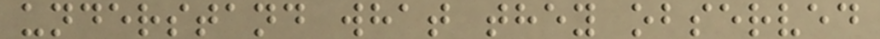understand what they observed
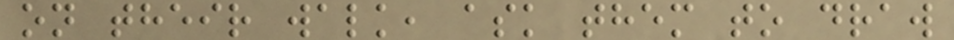on their walk, ask them to draw
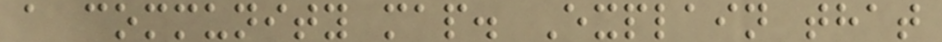a community map. Explain that
